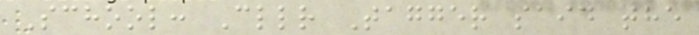School: Cllr Tagger said the
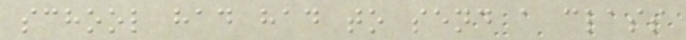school had had to send a class
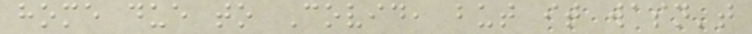home due to Covid, but it wasn't
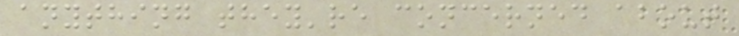anything they're concerned about
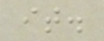it.
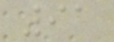91
